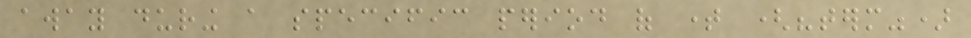away during a specific period of time ("term")
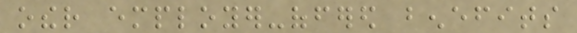other employer-offered benefits
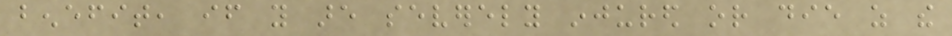benefit, if you are severely injured or die as the
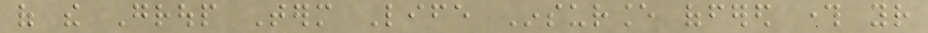of the Group Term Life Insurance offered through your
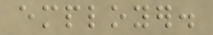employer.
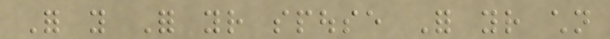For you For your spouse For your children
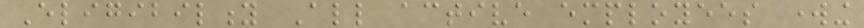Eligibility All active employees working
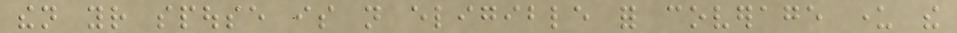then your spouse is not eligible for coverage under the
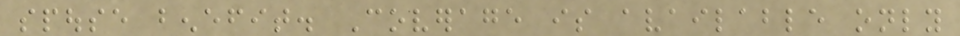spouse benefit. Coverage is available only
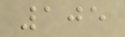105
